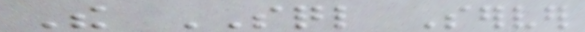The SQL Server
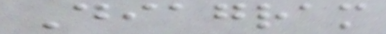Diagram
